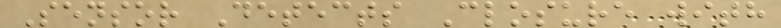Sensor Detects Closure with
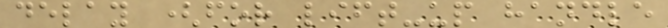delay (for lift-up handle
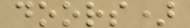doors)
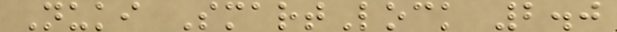Nuki SmartLock 2.0
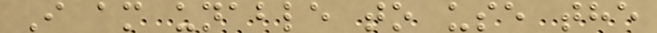I am unable to use the
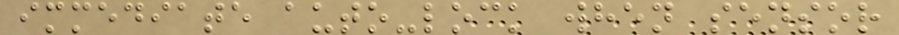immediate auto-lock when sensor
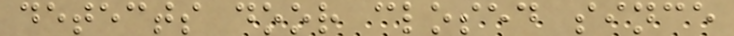detects door closed since
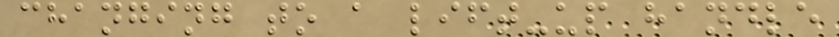changing to a lift-up handle
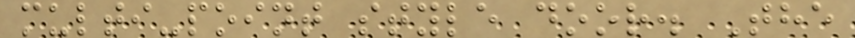multi-point style door. The
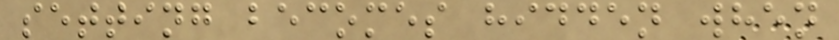setting becomes hidden when
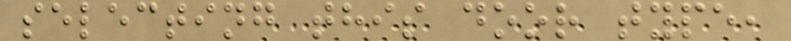selecting this door type,
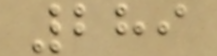289
